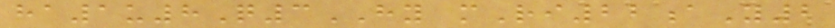ha1u8Q3HY mRi22aY2
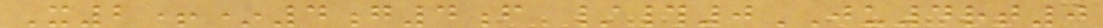X2+*4g4f /#0JU4rt0
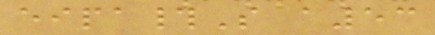eipa#S a53
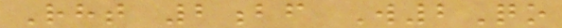Rht 2bf W2Qo
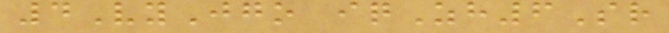4VyJgo iqZh6Sr
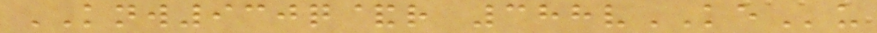KNW930q&r 388vKEu
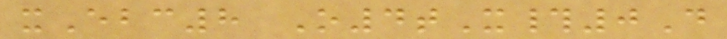xEbc8 O4tX#0D
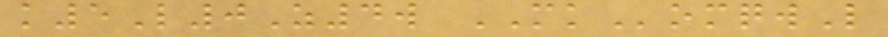k5L0Z4w MKomqwL
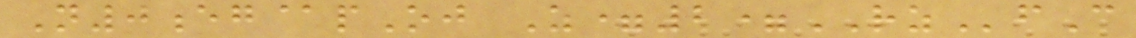N0eg@pOj Z=2=RZfC
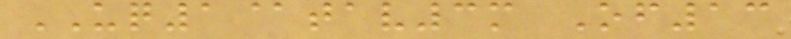UQ1@tav3m Of13
